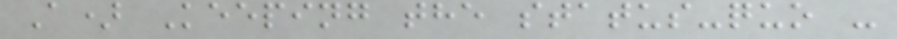A) Keeping the status-quo -
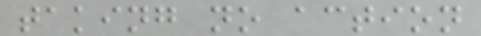taking no action
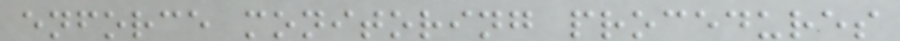enforce monitoring procedures
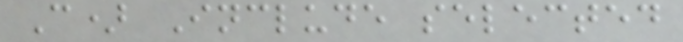C) Include selected
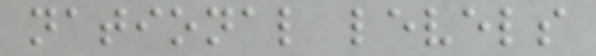national levels
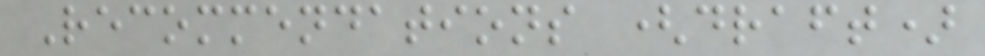Recommendations (draft)
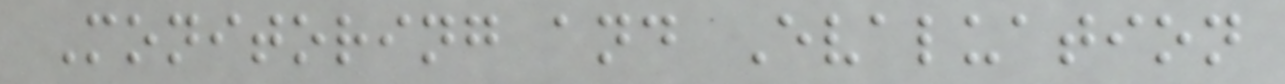Monitoring and Evaluation
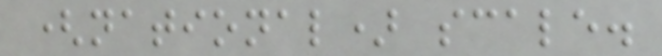(national) scale.
